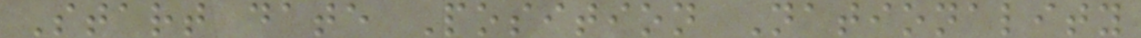Start date Position Nationality
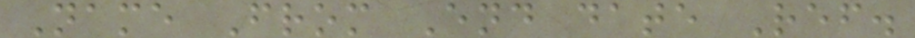Name From End date Ref.
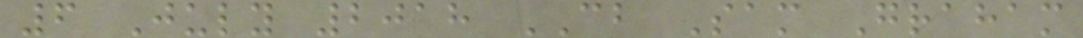6 July 2018 CB Sam Graham
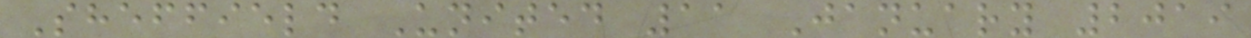Sheffield United 11 January 2019
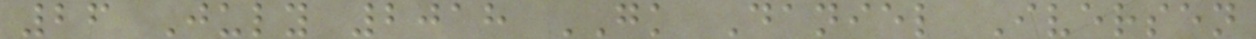26 July 2018 GK Daniel Iversen
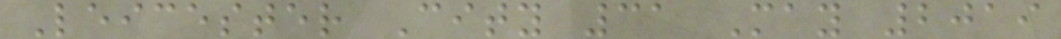Leicester City 31 May 2019
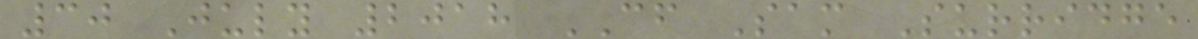30 July 2018 CF Sam Surridge
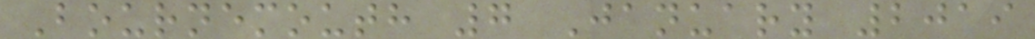Bournemouth 7 January 2019
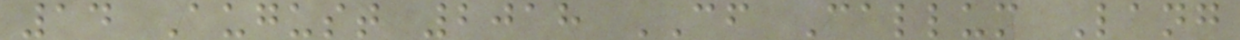14 August 2018 CF Callum Lang
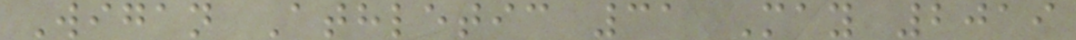Wigan Athletic 31 May 2019
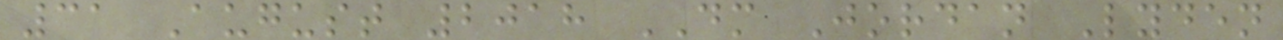31 August 2018 DM Jordan Lyden
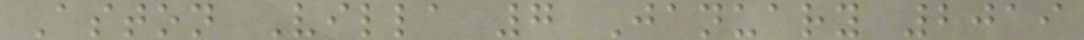Aston Villa 7 January 2019
